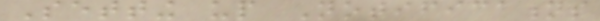Setting up Notifications
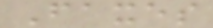Faxes
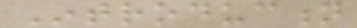Introduction
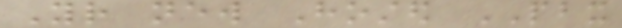Your new Hosted PBX
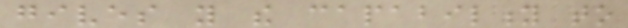gives you the capability to
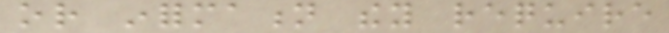or information they require
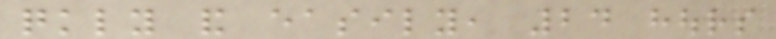quickly and easily, 24 hours
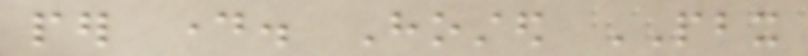per day. Hosted PBX
